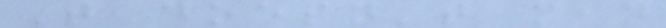That doesn't mean
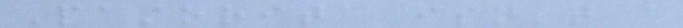Pastorita isn't a
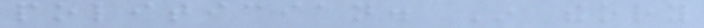politician. In theory
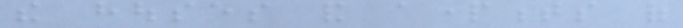the houses and apartments of
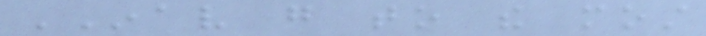INAV go to the most
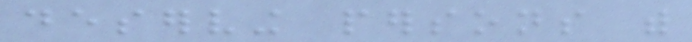deserving persons with
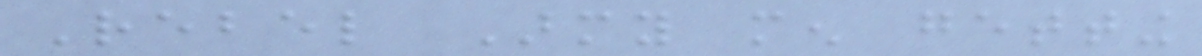Rebel Army men getting
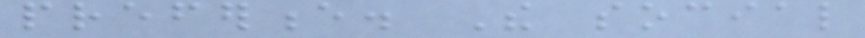preference. The social
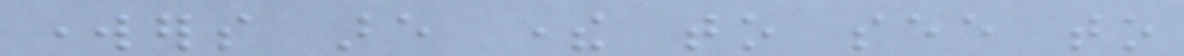workers are there to see to
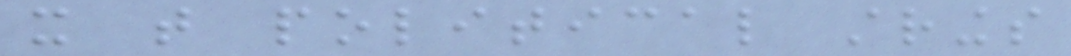it that political strings
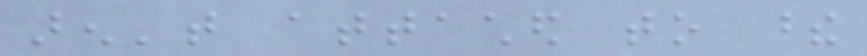aren't attached to these
